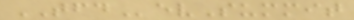TFDevSummit
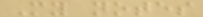My notes
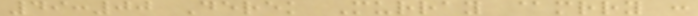49:00 Derek Murray @mrry :
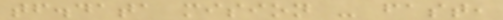tf.data mision - fast,
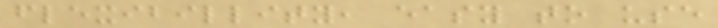flexibillity, easy to use
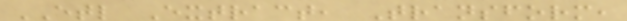ETL Extract, Transform,
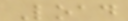Load
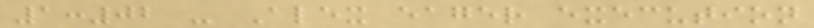1:02 - Alex eager execution
